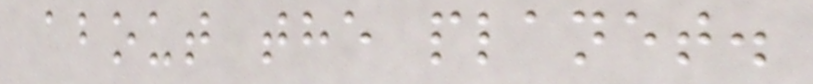about the planet.
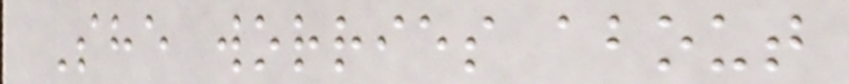She worries about
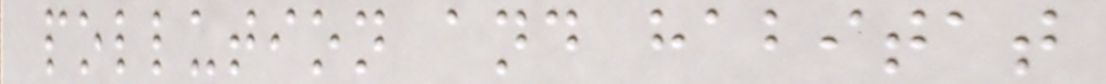pollution and habitat
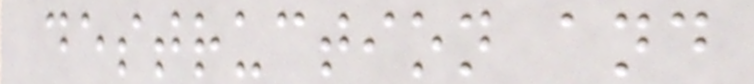destruction and
